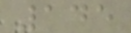145
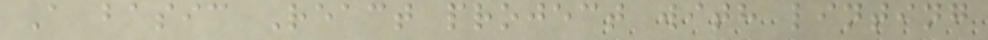A basic React project with linting
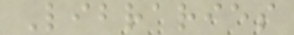Libraries
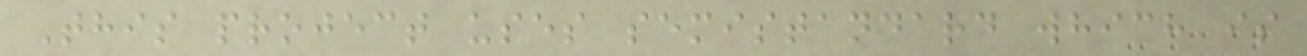This project uses semistandard which is
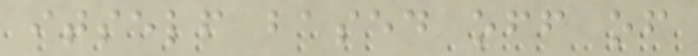itself based off of
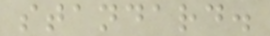standard.
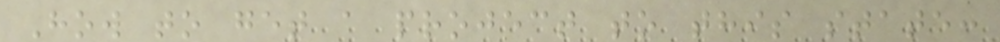How to get a project to this state:
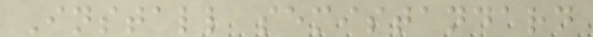Install semistandard
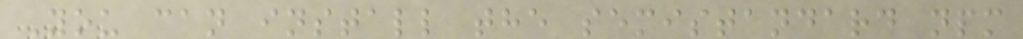You can install the semistandard npm
